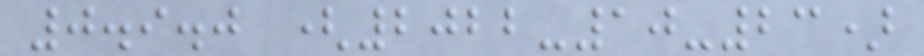0.9.0 (2022-10-23)
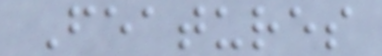Features
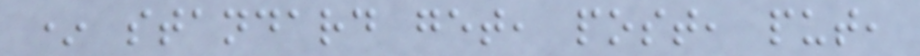* standard get, post, put,
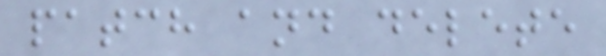patch and delete
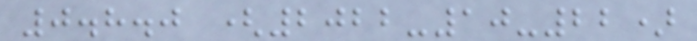0.8.0 (2022-10-22)
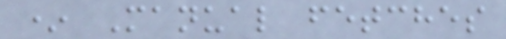* Manual fetches
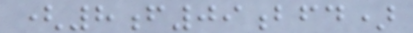(8f09bfd)
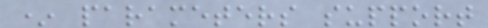* parameters support
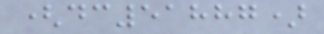(dc51887)
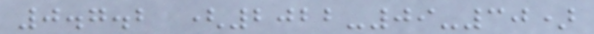0.7.2 (2022-09-30)
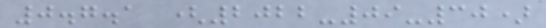0.7.1 (2022-09-30)
